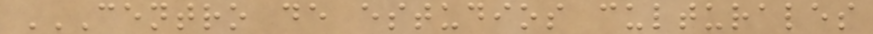CENTRO DE ESTUDIOS CULTURALES
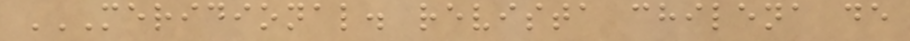MERIDIONAL. REVISTA CHILENA DE
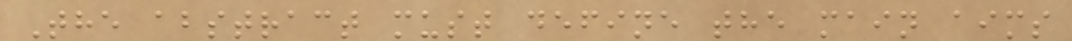The abstract must define the main aims
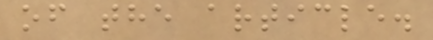of the article.
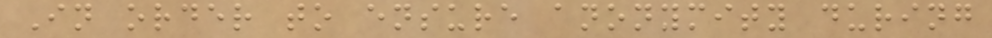In order to ensure anonymity during
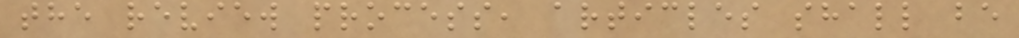the review process, articles shall be
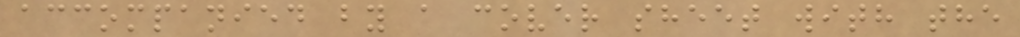accompanied by a cover sheet with the
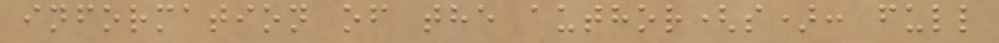information of the author(s): full
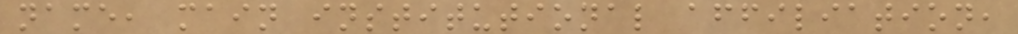name, main institutional affiliation,
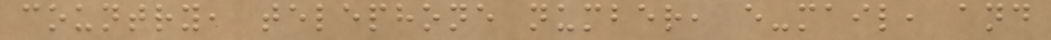country, telephone number, e-mail, and
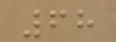68
